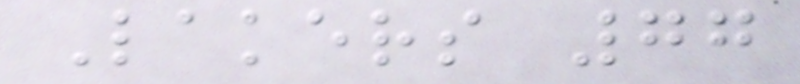Lakers 77
